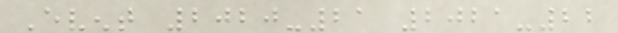Event 2020-21 2021-22
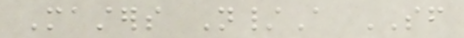Masters N/A SF
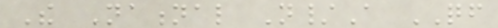The National N/A QF
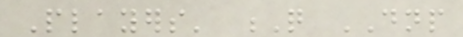Players' Q DNP
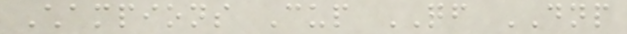Champions Cup QF DNP
